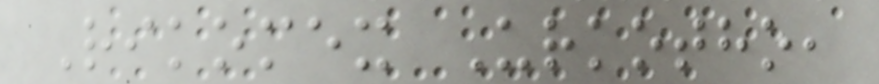Rikomex Urkotho,
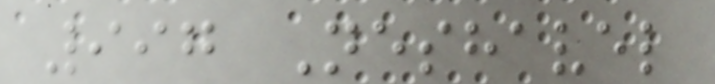997 Neshavel
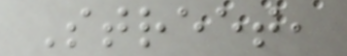Street,
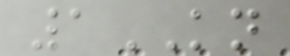1KN
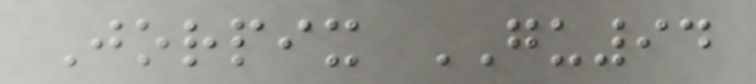Jorpix GU94
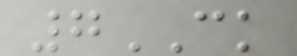7CK
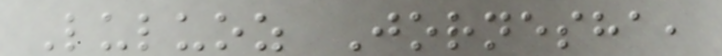Luluoz Jornesha,
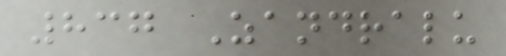837 Zandralu
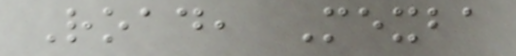Road, Mexba
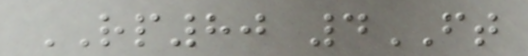RP80 4FT
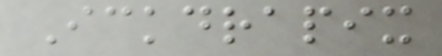Ickdrapix
